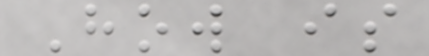How is
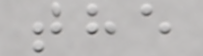the
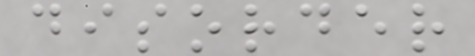disorder
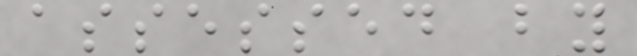assessed by
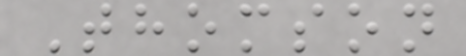Thomson
